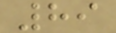89
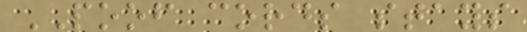POOF cords stays
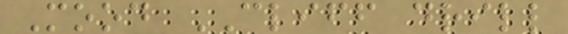Mood CLIFF drill
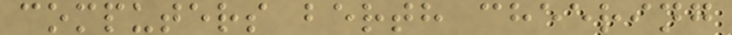computers berth cheering
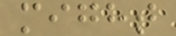might
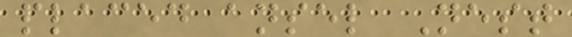placed ansel Nest
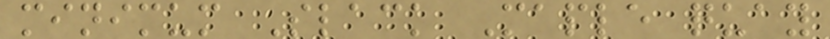minimum Slack Maple quay
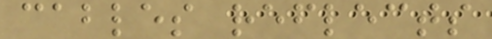cables reflects
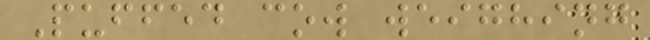Puffed cow weighing
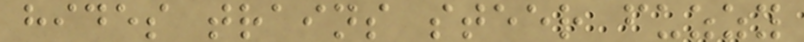hides trains steer fuzzy
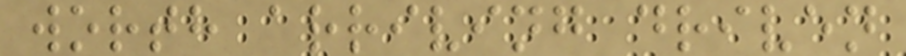worth arriving driven
